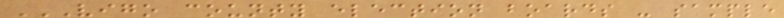VIGO COUNTY ELECTION BOARDS - SAMPLE
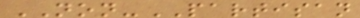NON-PARTISAN
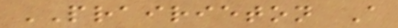PRAIRIETON A
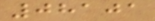08101
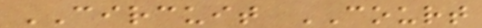CIRCUIT COURT
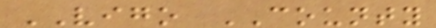VIGO COUNTY
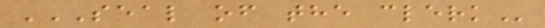SEAL OF THE CLERK
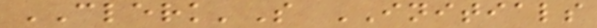CLERK'S INITIALS
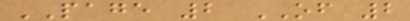PAGE 2 OF 2
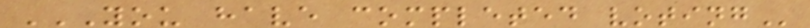YOU HAVE COMPLETED VOTING
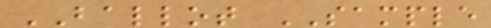BALLOT SAMPLE
